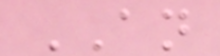AN
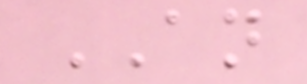AN
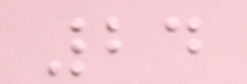24
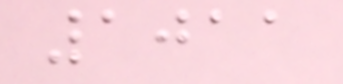1011
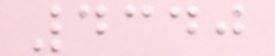4340
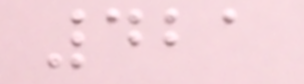421
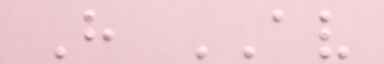H AV
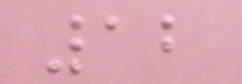12
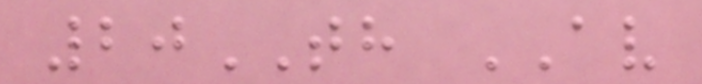20TH AV
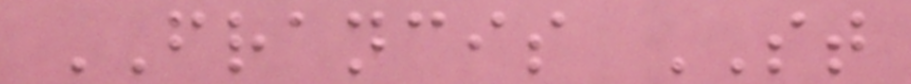FRANCIS ST
